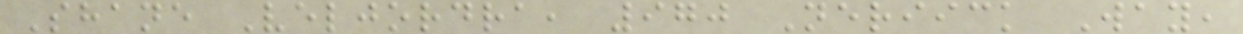Shane Veljordra, 970 Neriick Way,
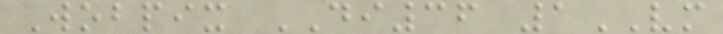Wobpix DI36 1VM
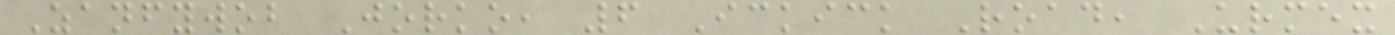Zanfywob Jorko, 6 Ickick Road, Urmex
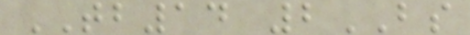TB14 2BS
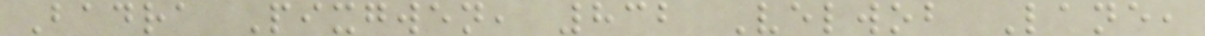Badra Pixgwen, 832 Velwob Lane,
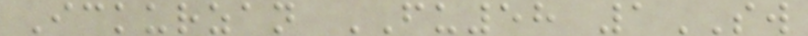Ickurzan FU58 1SW
